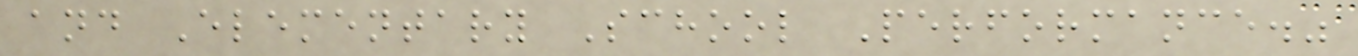and Elementary School Performance."
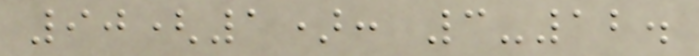90(1): 3-12.
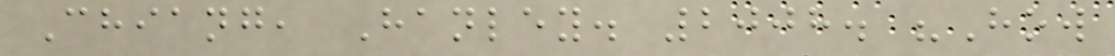Chiang, Hanley. 2008. "How
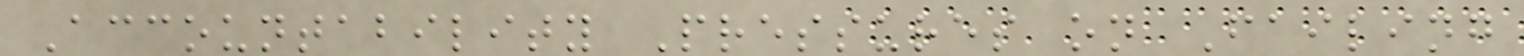Accountability Pressures on Failing
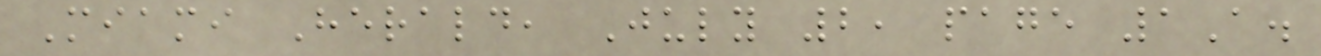Miami Herald, July 2, page 1A.
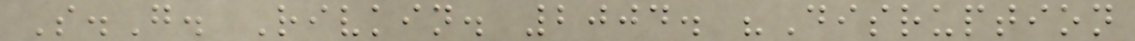S.G. Rivkin. 2004. "Disruption
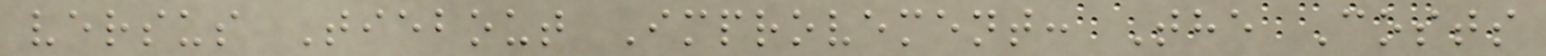versus Tiebout Improvement: The Costs
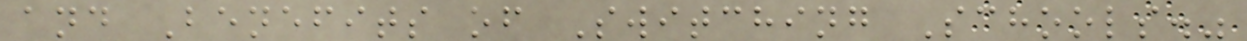and Benefits of Switching Schools."
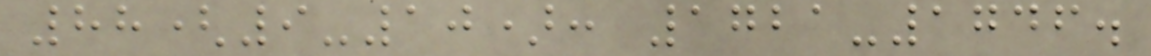88(9-10): 1721-1746.
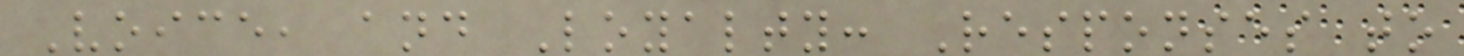Voice, and Loyalty: Responses to
